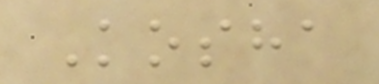Kosha
